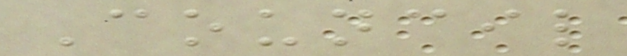Council
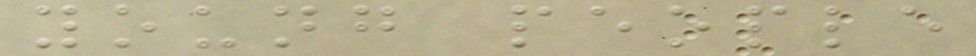young people
